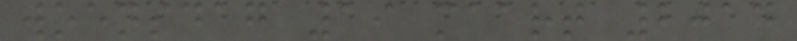woensdag 19 maart 2014
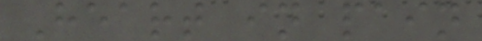Heart in pain
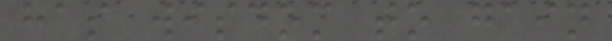has wisdom to gain
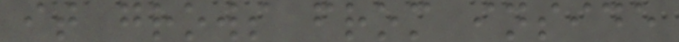it grows from inside
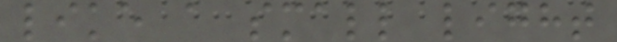like a small light
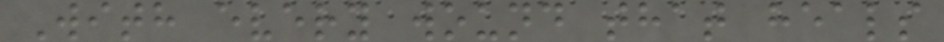With every wound that heals
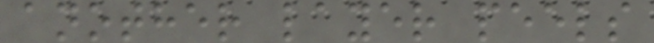another layer peels
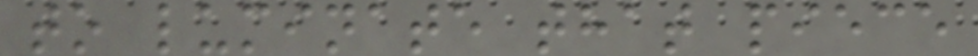to luminate that piece
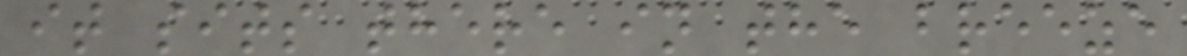it sits there in the breeze
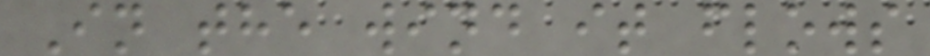In the wind it flows
